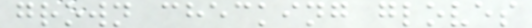grown checking gloves
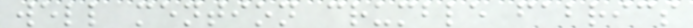well mention crumble fabrics
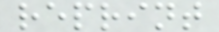reprint
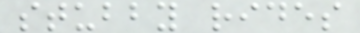stubby rides
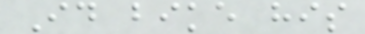Id bike his
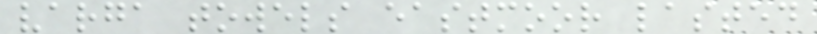varga towels eastmoor lasted
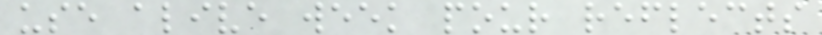use alive week pour reflects
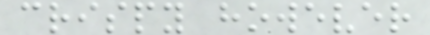crispy however
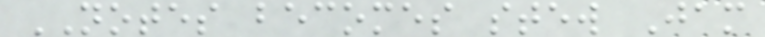NOTES becomes stew Jam
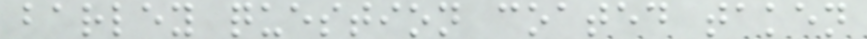barley question coated taken
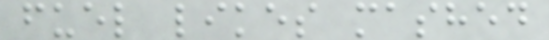fuel likes mashed
